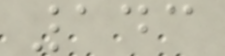143
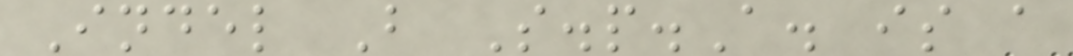Indel B S.p.A. is a
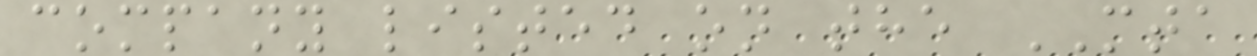company listed on the MTA
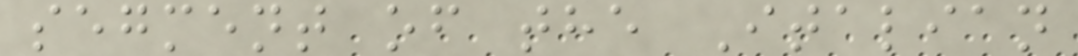segment of the Italian
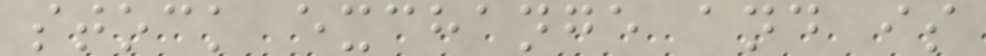stock exchange and is
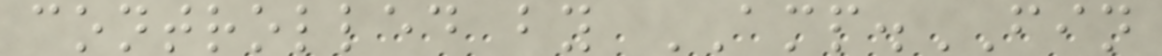controlled by AMP.FIN
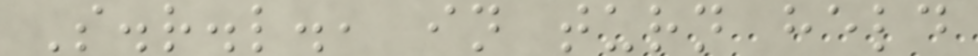S.r.l., in turn held
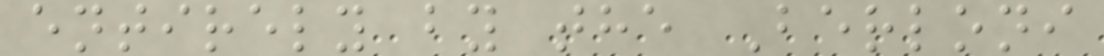entirely by the Berloni
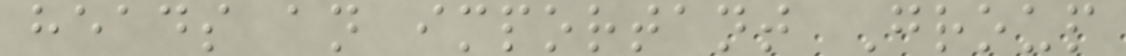heads an important Group
